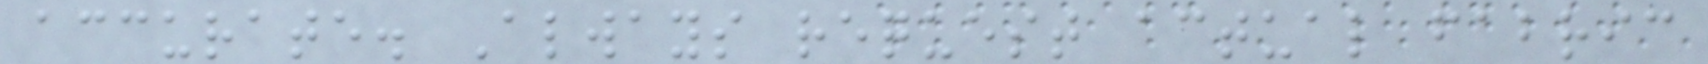accurate. Always request actual fabric
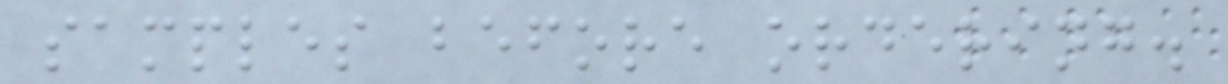samples before ordering.
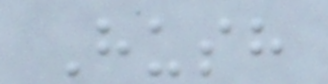Hush
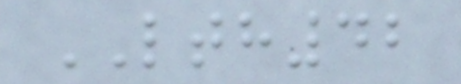LTH42
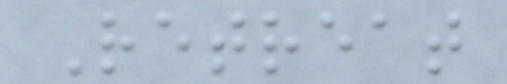Retreat
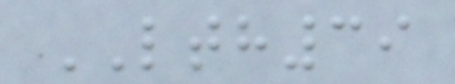LTH39
